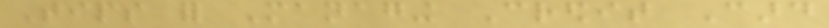Tips for Managing Credit Card
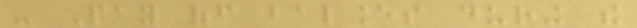- Pay off balances during the
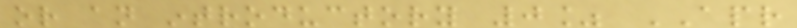or an introductory 0% APR
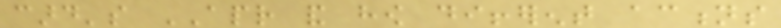card's APR and how different actions
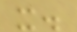it.
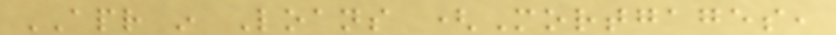APR in Loans (Mortgages,
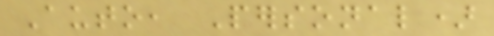Auto, Personal)
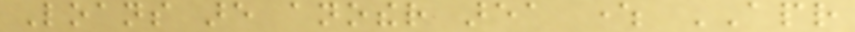Loans are another area where APR
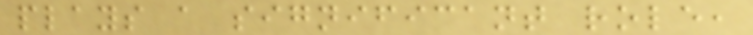plays a significant role,
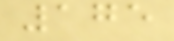175
